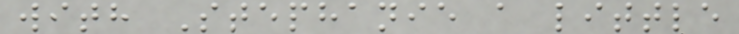with Stephanie a little
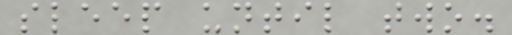sleep until two.
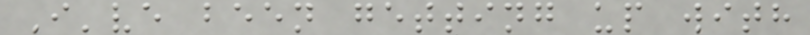I've been getting up with
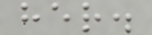her.
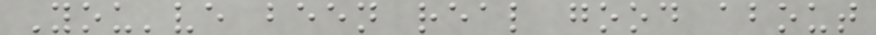You've been real good about
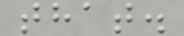that.
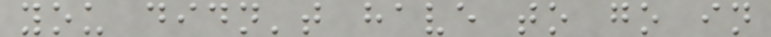you didn't have to go in
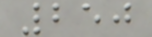250
